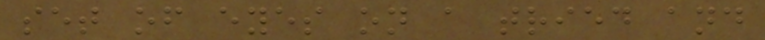set of eyes on a tried and
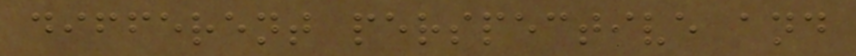different perspective and
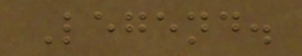Legend.
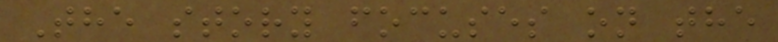The story focuses on the
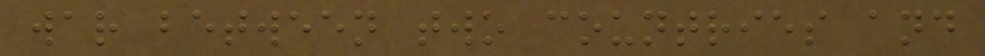war between two countries and
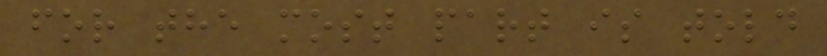for the most part is told
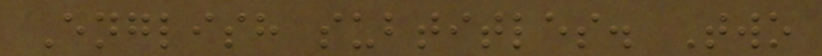English subtitles. Two
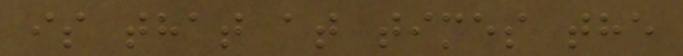is that at times the
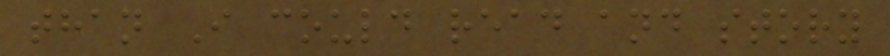than I could read and story
